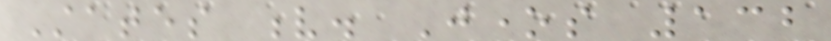States v. Jones 132
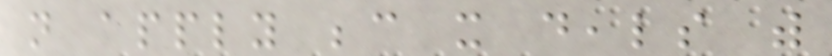not apply because it deals with
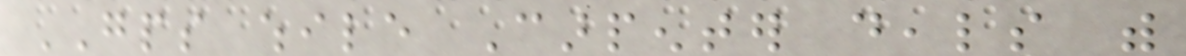GPS while Carpenter deals with
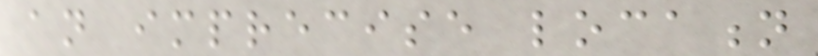an imprecise location
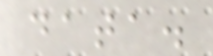data.
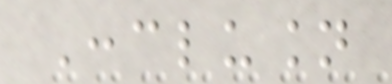Conclusion
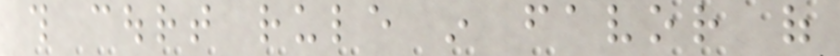this court rule in favor of
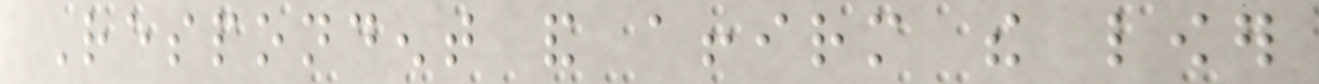Respondent and affirm the lower
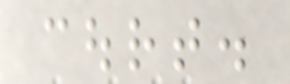court.
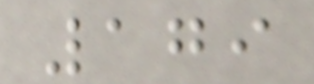179
